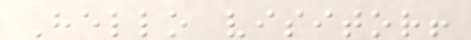Hello visitor!
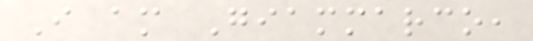I am Giammarco,
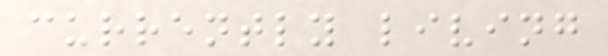currently living
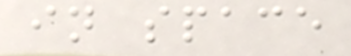in space
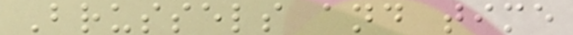Brussels and time
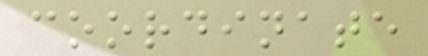coordinate
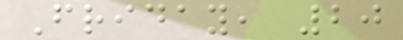Friday, 20
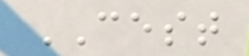CEST
